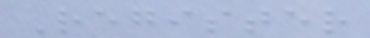Register
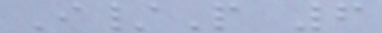I/P 6
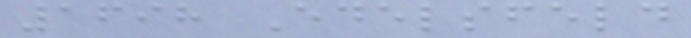1698 Edelsfeld
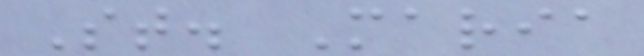St. Maria
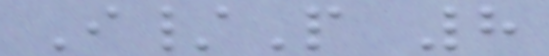I/P 8
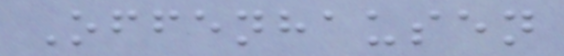Offenhausen
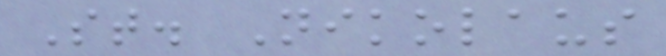St. Nikolaus
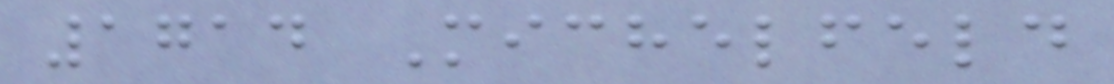1714 Michelfeld
